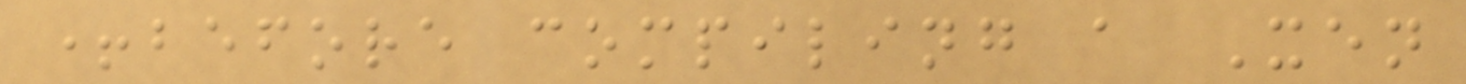+before compiling a Xen
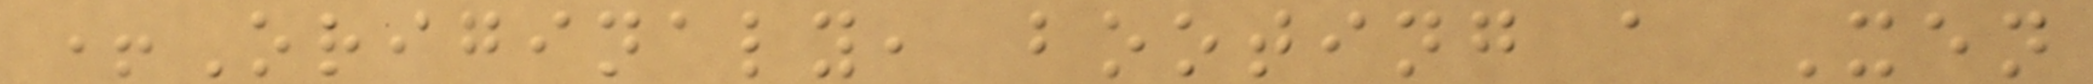+Originaly, booting a Xen
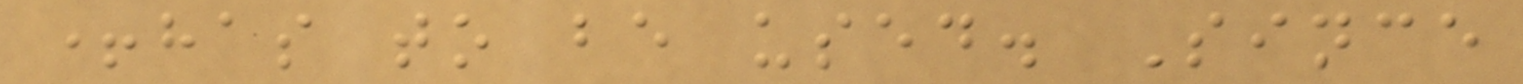+has to be used. Since
